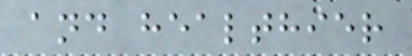and healthier
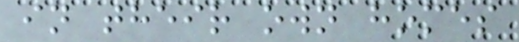in their own homes
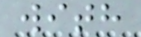with
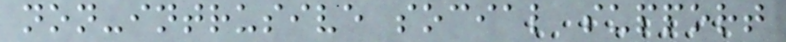non-intrusive social support
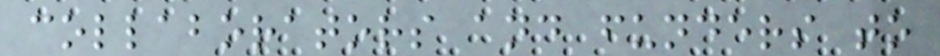collaborators and funders to
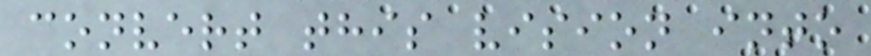convert this vision into
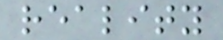reality
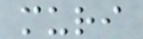muri
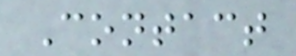Contact
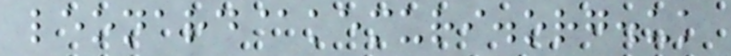leonard@kemuri.org.uk
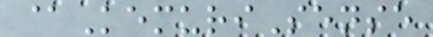@KemuriSense
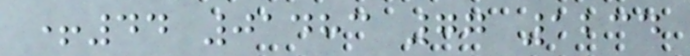+44 01483 77 1234
